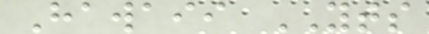Hawaii YTS
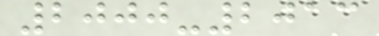2000-2013
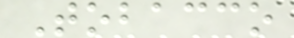Tobacco
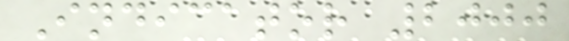Indicator 2000
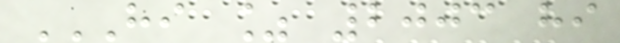HI % 2003 HI
